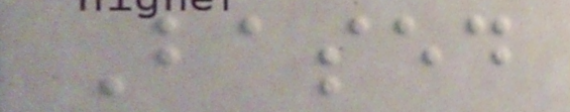Based
